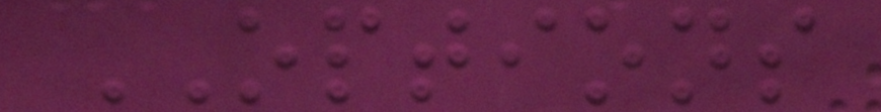OPTIONS
